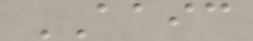AAIC
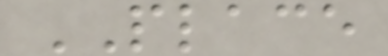PLACE
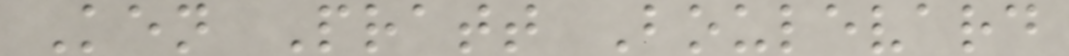Ken Pratt Boulevard
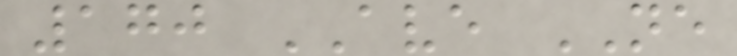170 AVE NE
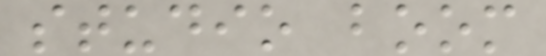studio boom
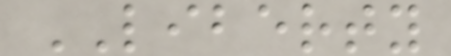LIBERTY
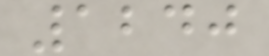1240
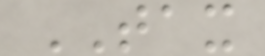TAX
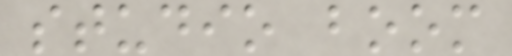studio boom
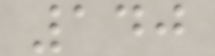140
